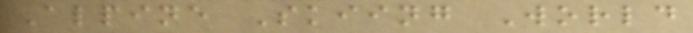Alpine Skiing World
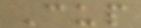Cup
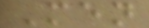Men
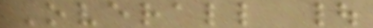Overall |
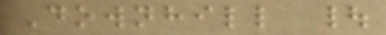Downhill |
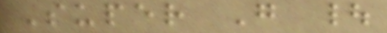Super G |
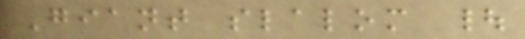Giant slalom |
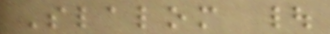Slalom |
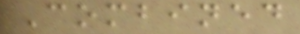Combined
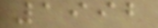1992
